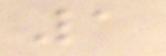1
